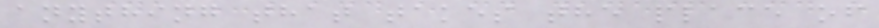anything that takes the place of
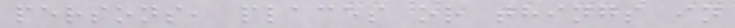persons, places or things in
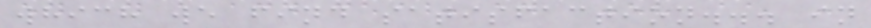which we find satisfaction... in
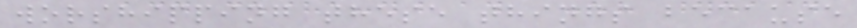worshipping these things because
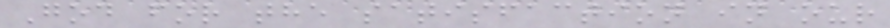God for the satisfaction in our
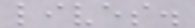lives.
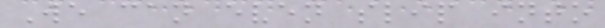We can even slip into
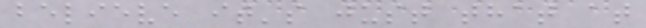believe it's just that at
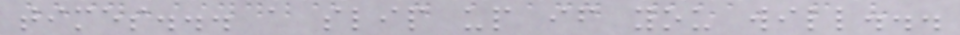times... a slip up if you will...
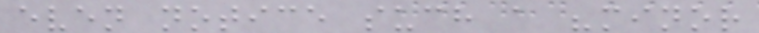even notice such a "minor
